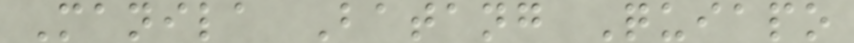Manila Batang Quiapo
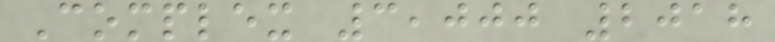Complex 3,000 2018
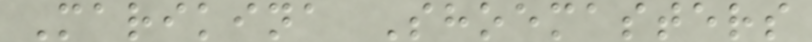Marikina Shoemasters
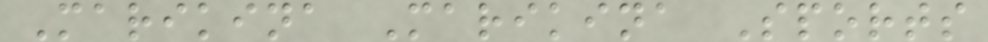Marikina Marikina Sports
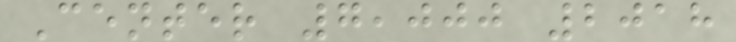Center 7,000 2018
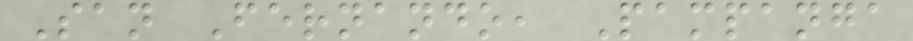San Fernando, Pampanga
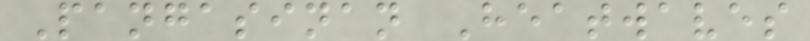Pangasinan Heatwaves
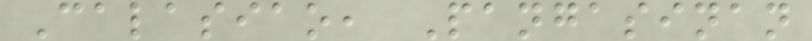Calasiao, Pangasinan
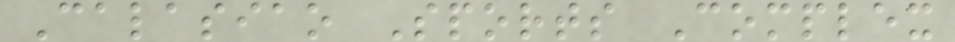Calasiao Sports Complex
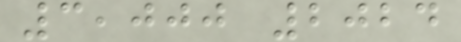3,000 2024
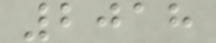2018
